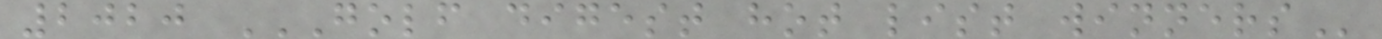2020 GOLF DIGEST HOT LIST WINNERS
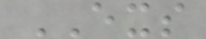EXS
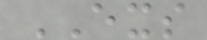EXS
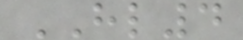HL4
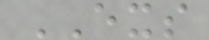EXS
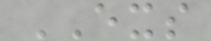EXS
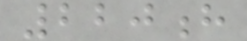220h
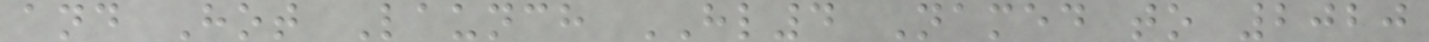and Hot Launch HL4 Named to 2020
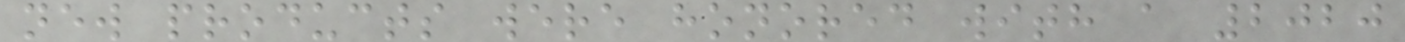new products were honored with a 2020
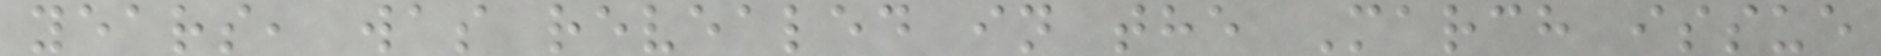years, was revealed in the March issue
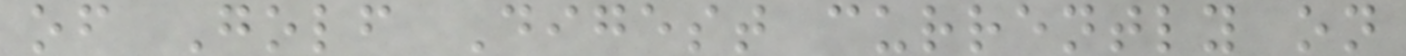of Golf Digest currently on
